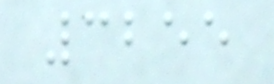3255
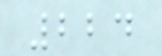224
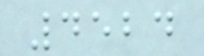4524
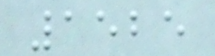1525
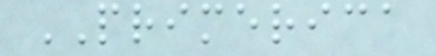PRIMERICA
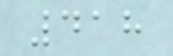418
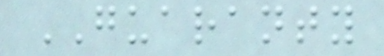GUARANTY
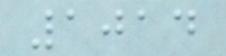1014
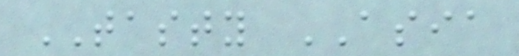TASTY ASIA
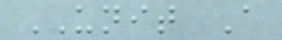UNIT A
